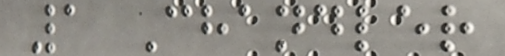1 Chandler
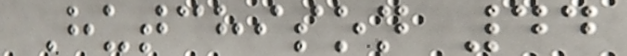Hutchison 44
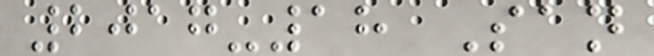2017-18 San
